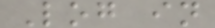Log in
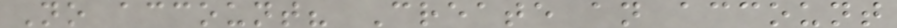No account? Create an account
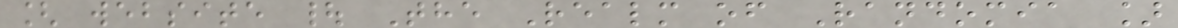[ website | The Realm of Randomia ]
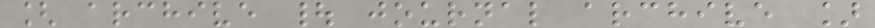[ archive | journal archive ]
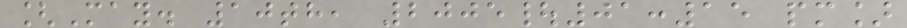[May. 10th, 2005|01:15 pm]
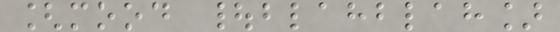[mood |blahblah]
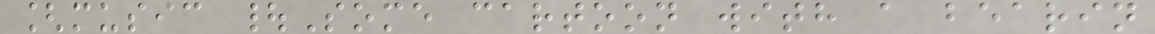[music |Some cartoon with a bearin
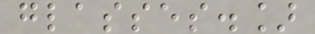glasses.]
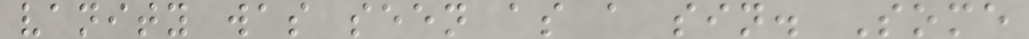vanity was seen as a sin. Some
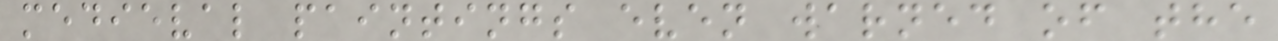medieval paintings even warned of the
